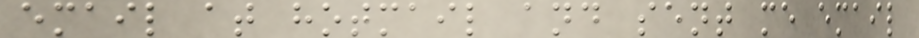email at hotmail and sent me email
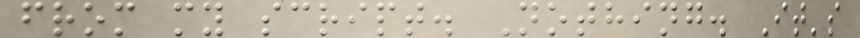from my script. Nothing. It's
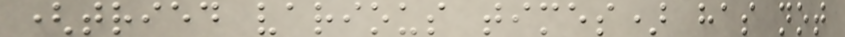(tried various times) has not
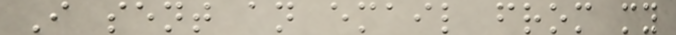I sent an email from my
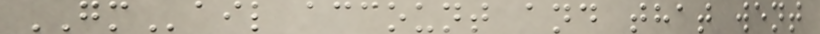GMail account and that went
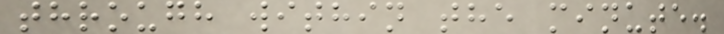through within the minute.
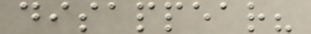disappear?
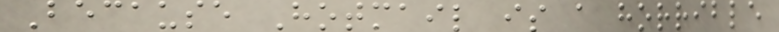Because Hotmail is a horrible
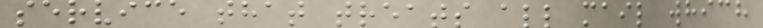service that treats all mail which
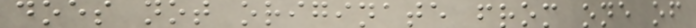does not originate from one of
